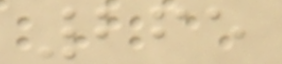265
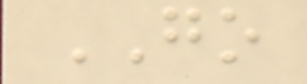GO
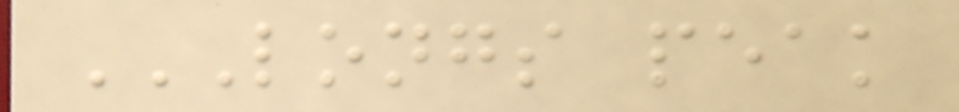LONGS PEAK
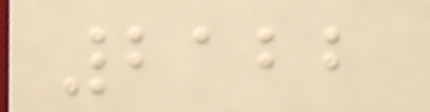2122
